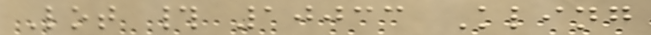Lot # 10033 Kling
